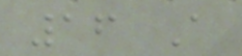16 A
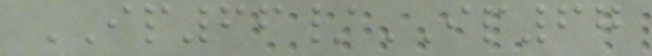IP66/IP67
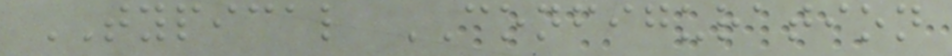TYPICAL CONFIGURATION
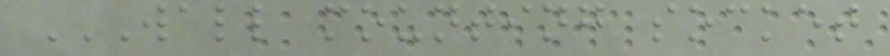WALL MOUNTING SOCKET
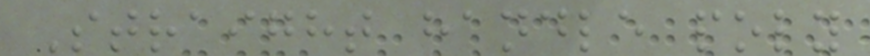Straight handle poly
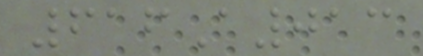616A013
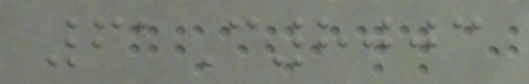61C8003
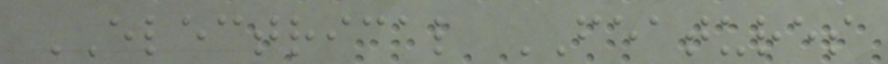ELECTRICAL FEATURES
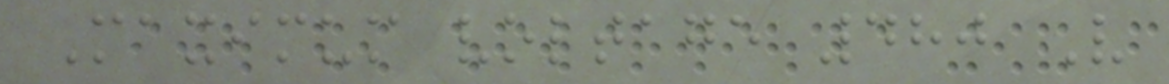Maximum voltage 480 V
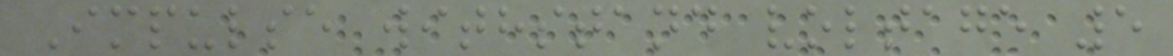Impulse withstand voltage 5
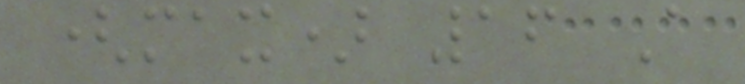(max) 16 A
